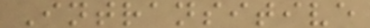Intransitive
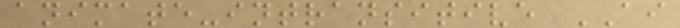animate-intransitive AI
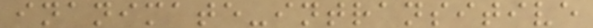inanimate-intransitive
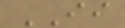II
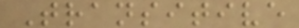Transitive
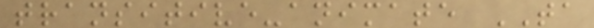transitive-animate TA
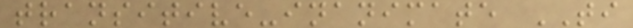transitive-inanimate TI
